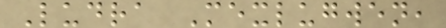Ludra Mexlugwen,
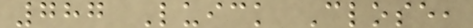787 Luick Close,
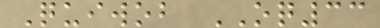Quiwob OQ33
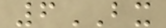6BX
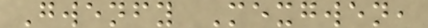Gwenfy Mexgwen,
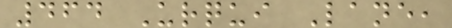464 Urqui Lane,
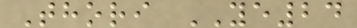Thori YE24
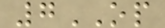7OP
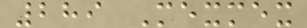289 Mexmex
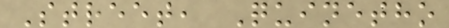Street, Quinetho
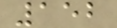152
